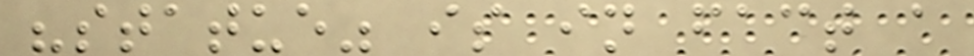"statue" is in fact a
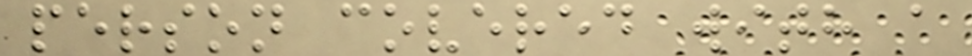person covered with a
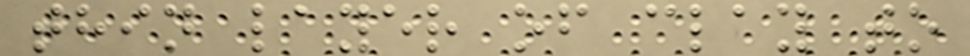thin layer of clay to
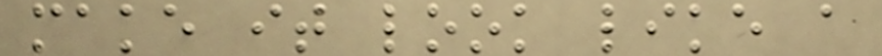make it look like a
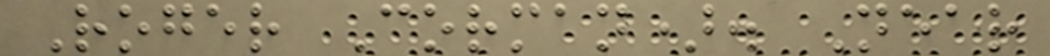Roger Corman). Near
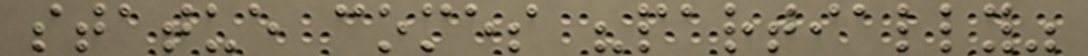statue comes "partially"
